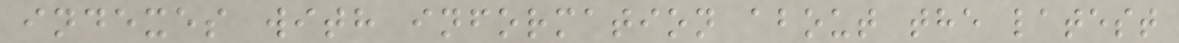indexes with information about the latest
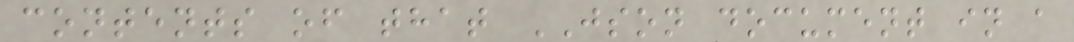contents of that JSON document in a
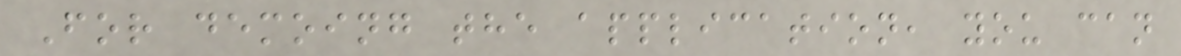For demoing the application, you can
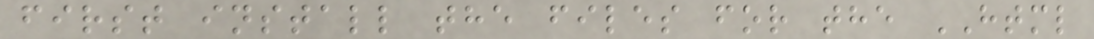first install the files for the HTML
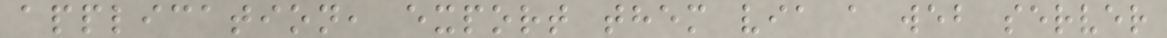application, export them via a web server
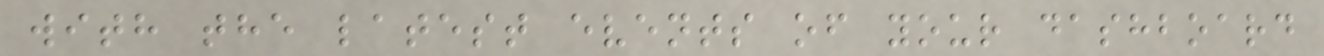with the latest events of your dashboard
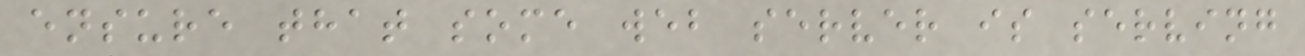ensure that some web server is serving
